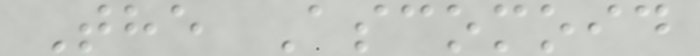The Ascomoid
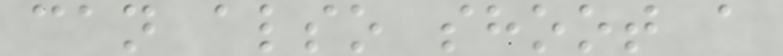can also shoot a
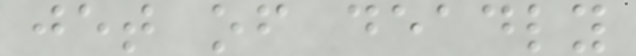jet of deadly
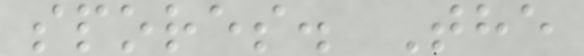spores. The
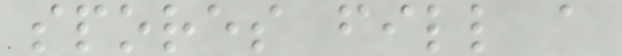spores fill a
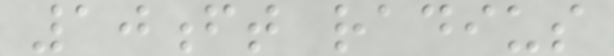10ft radius
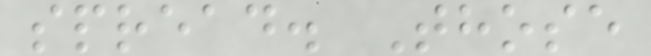spread. Those
